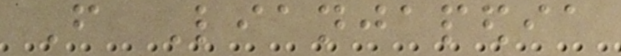From Lianjapedia
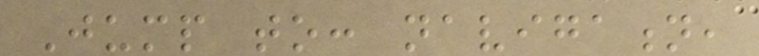Jump to: navigation,
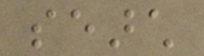search
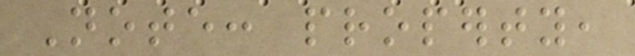Note: property,
